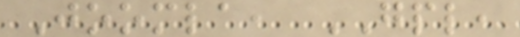Joomla, GPL,
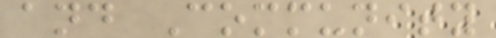and Community
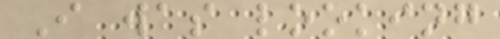I was looking
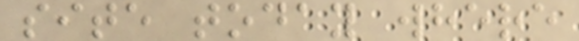site today where
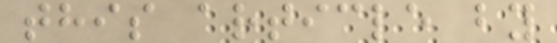this article by
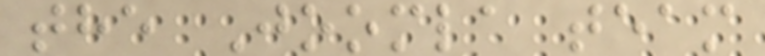the Joomla team
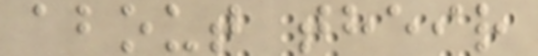about their
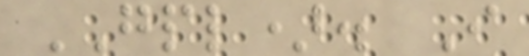GPL). I
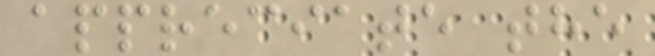appreciate the
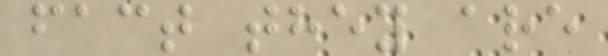fact they are
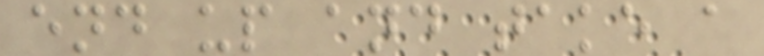end up and take a
